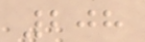208
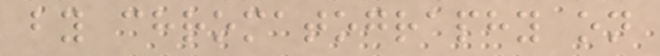by chromatography on
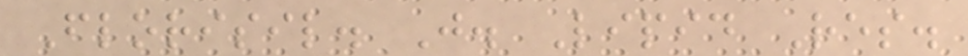Florisil. J. Lipid Res.
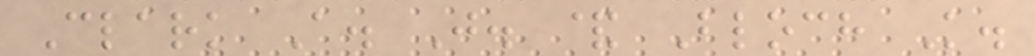Clark A. J. & Bloch K.
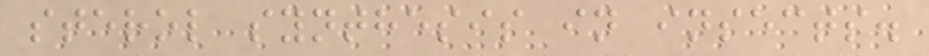sterol synthesis in insects.
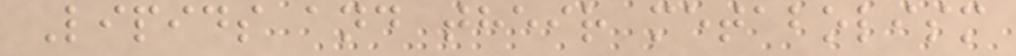Lipids and their metabolism
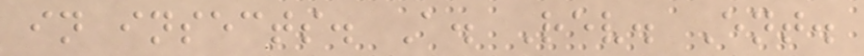in insects. A. Rev. Ent.
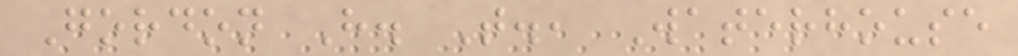Gordon H. T., Waterhouse
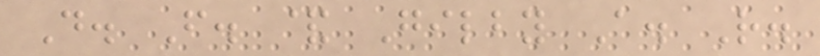D. F. & Gilby A. R.
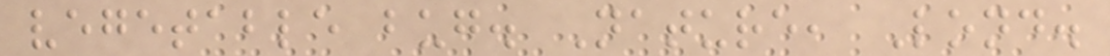vegetable bug. Nature, Lond.
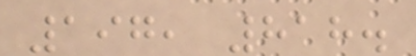197, 818.
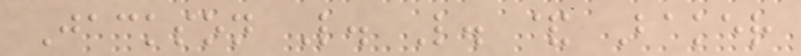Jackson L. L. & Baker
